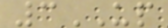3UP
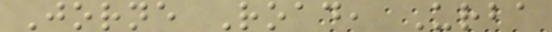Jorne Road, Urba
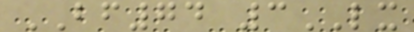BF74 3LX
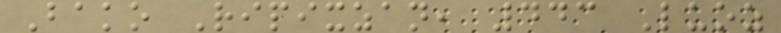Bako Ripixzan, 443 Luoz
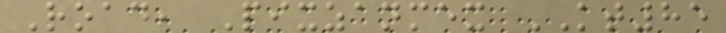Road, Pixzanmex KT85
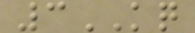3KQ
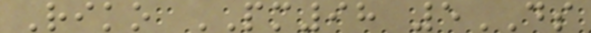Riko PM98 5DS
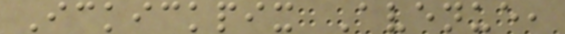Ickickpix Avenue,
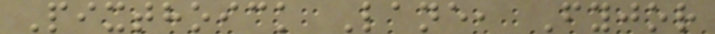Pixthoick Lane, Fyjor
